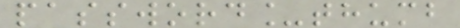password_thumb
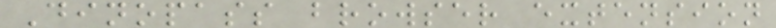Dinopass browser extension
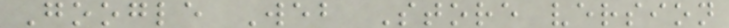Google Web Store version
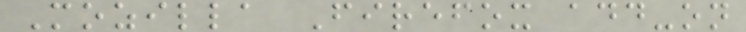Mozilla Firefox add-on
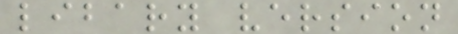libary version
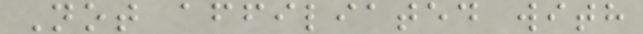Not affiliated with
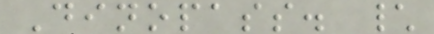Dinopass. \
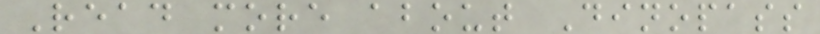Read more about Dinopass
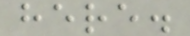here.
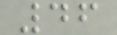46
